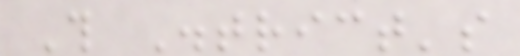This District's
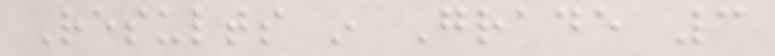Results in Grade 3
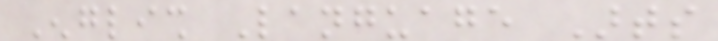English Language Arts
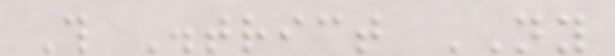This District NY
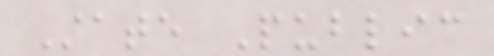State Public
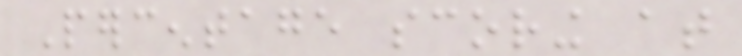Percentage scoring at
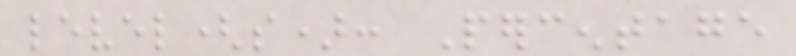level(s): Percentage
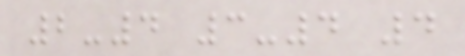2-4 3-4 4
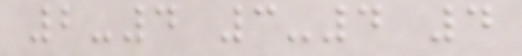2-4 3-4 4
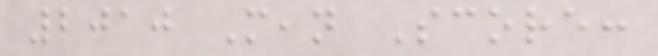2010 Mean Score:
